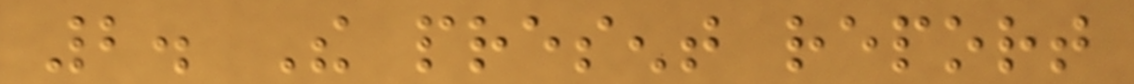2. The present report
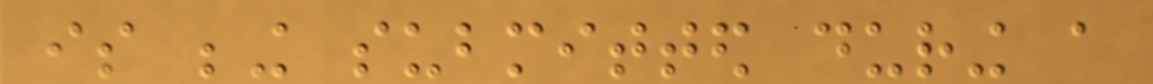is being submitted during a
